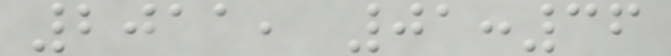2011, 01:36
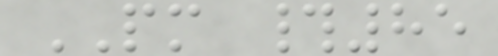PM #85
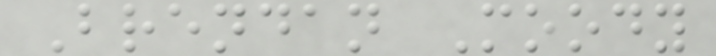Brendan Moody
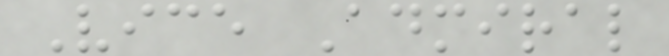Vice Admiral
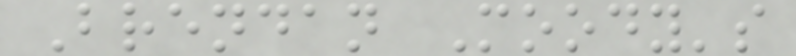Brendan Moody's
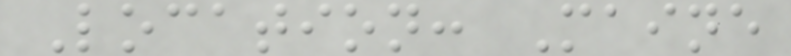Location: Maine
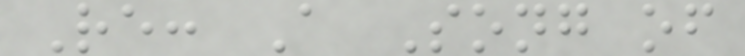Re: A Song of
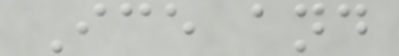Ice and
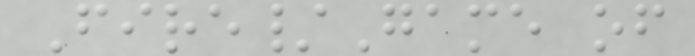Fire/Game of
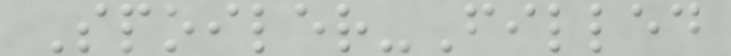Spoiler-Filled
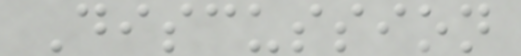Discussion
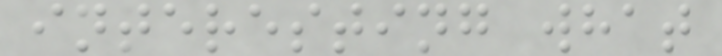interesting what
